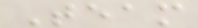Team
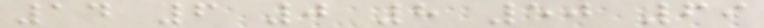14 6 0 8 50 69
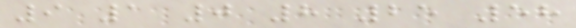9 1 0 8 25 58
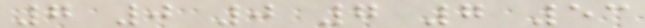7 0 0 7 7 53
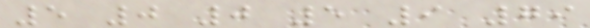5 0 0 5 9 79
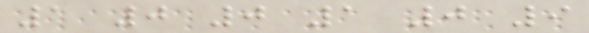1 0 0 1 0 9
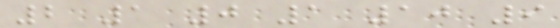2 1 0 1 10 9
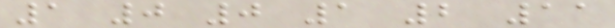1 0 0 1 2 11
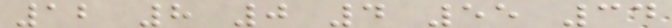12 8 0 4 55 34
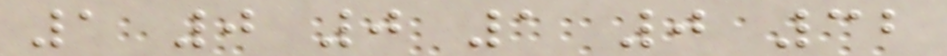1 0 0 1 0 32
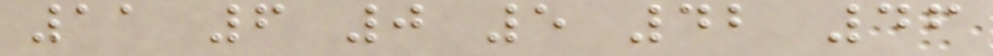11 6 0 5 42 46
